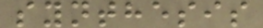synthesis
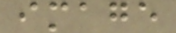image
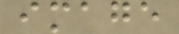image
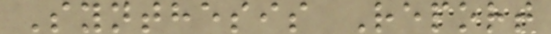Synthesis Report
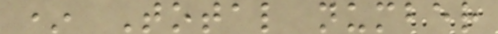* Total number
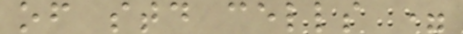of std cells =
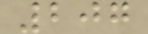207
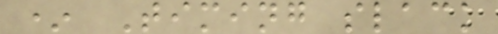* Timing slack
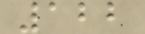122
